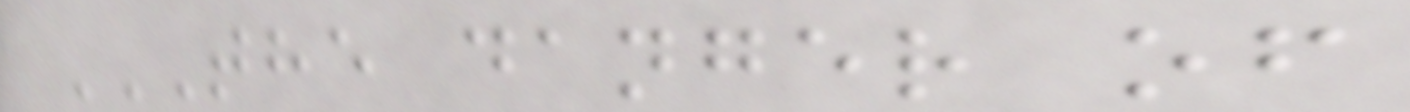THE DANGER OF
